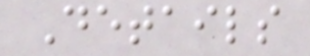Details
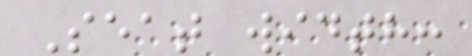Seat width:
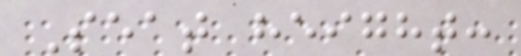Seat height:
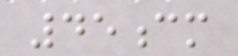45cm
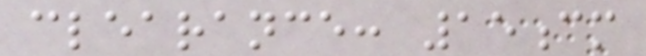clearance: 15cm
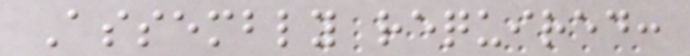Assembly required:
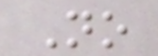No
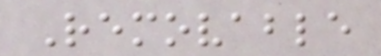Removable
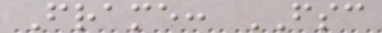Frame: FSC
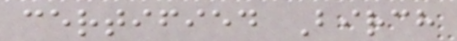certified Birch
